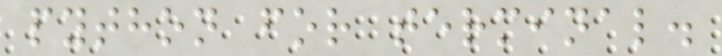python for terminal.
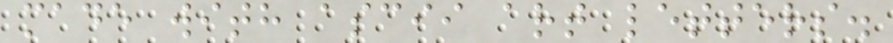made with ascii art letters.
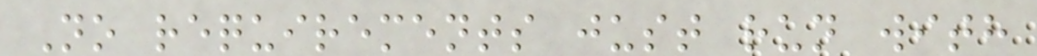No requirements just run with
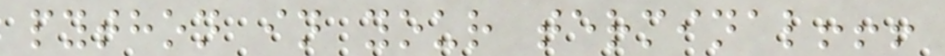python in your terminal!!!
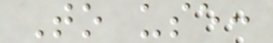To use:
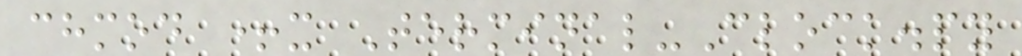chmod +x Terminal-Clock.py
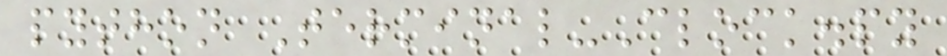python Terminal-Clock.py
